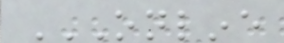ONLINE
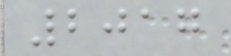2017
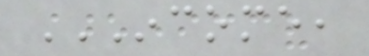INCOME,
